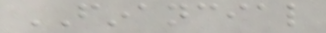FINANCIAL
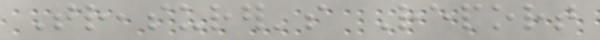Treasurer's Report
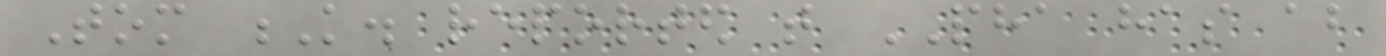Tom K. reported that PHA has about
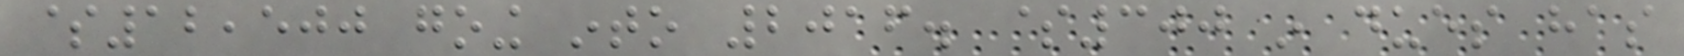$12,500 going into 2016. $300 in dues has
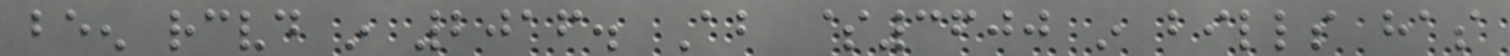been received in 2016. About $3600 in bills has
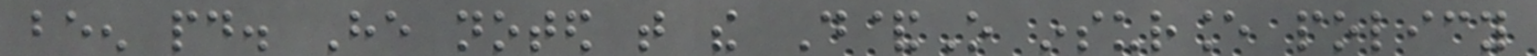been paid. He noted that the D&O insurance policy
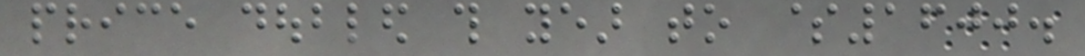price doubled this year to $1600.
